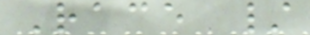Race /
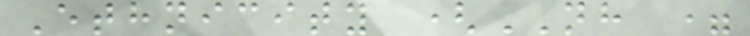Ethnicity (NH =
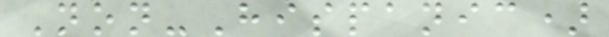Non-Hispanic)
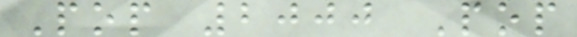Pop 2000 Pop
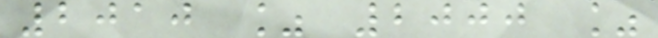2010 % 2000 %
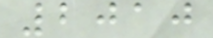2010
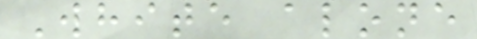White alone
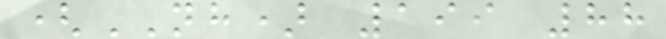(NH) 199 88
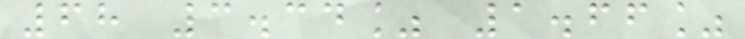68 3.34% 1.66%
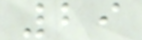29
